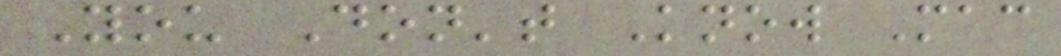You Don't Know Mac
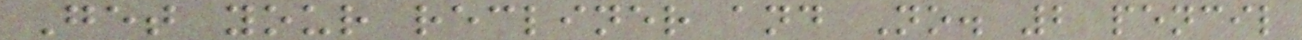Get your recliner and No. 2 pencil
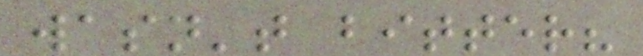wasn't bitter?
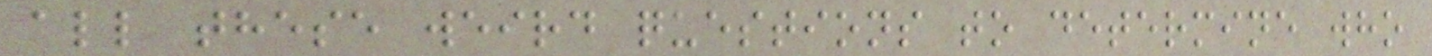all these weird questions to determine who
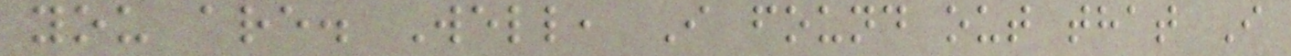you are. Well, I found out that I
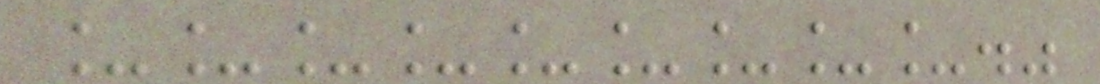_________."
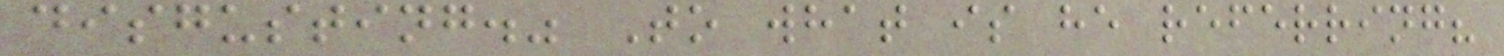disgusting." To what is he referring?
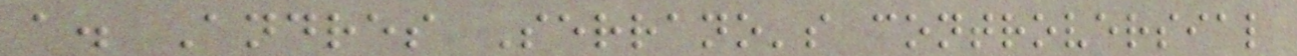a. Andres Serrano's controversial
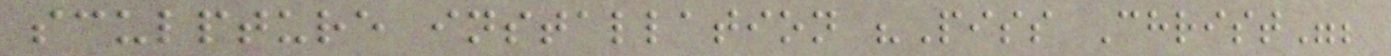sculpture installation "Piss Christ";
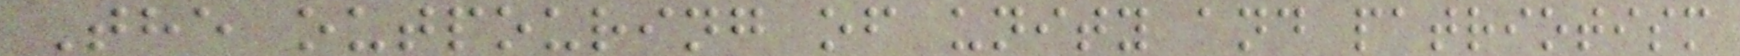The outpouring of unity and patriotism
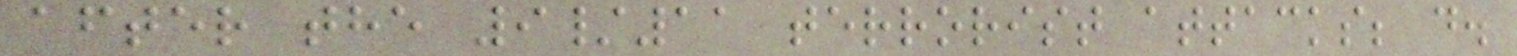after the 9/11 terrorist attacks; d.
